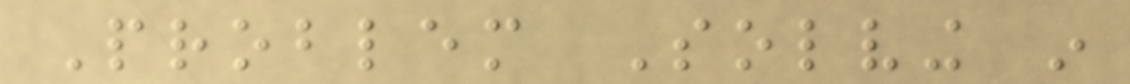Problem Solving in
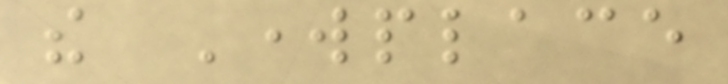the Workplace
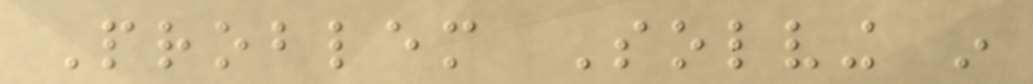Problem Solving in
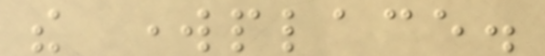the workplace.
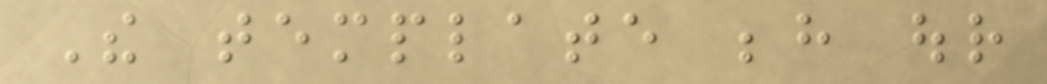The template behind our
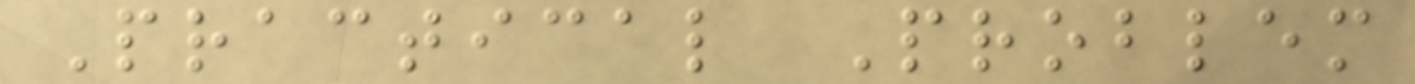Practical Problem
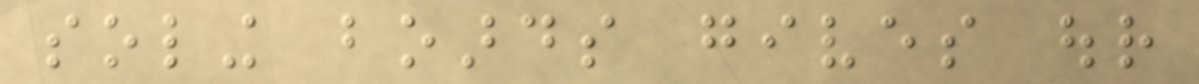soling boards gives our
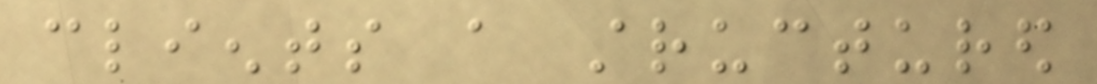clients a structured
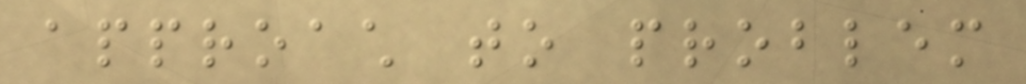approach to problem
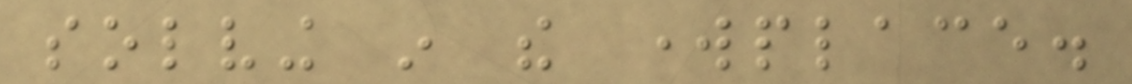solving in the workplace.
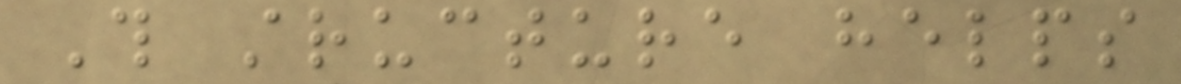This structure helps
